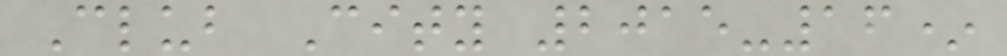Club City 2015-16*
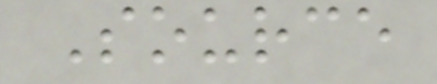Source
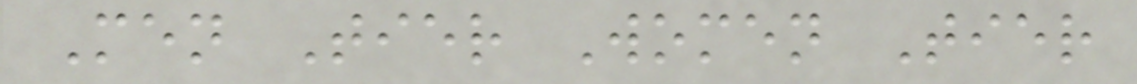Men Tier Women Tier
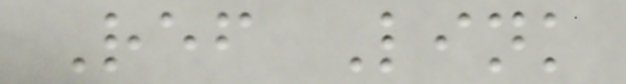Ref Link
